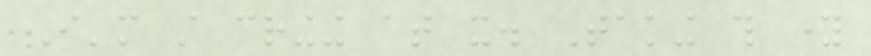I'm still cringing at it. Taking this young
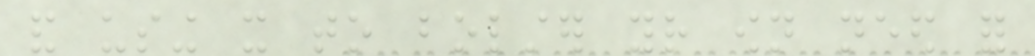and using it to bolster your own need for
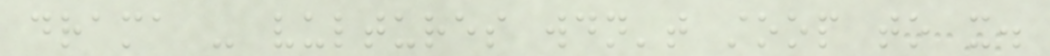drama - vultures wouldn't stoop to it.
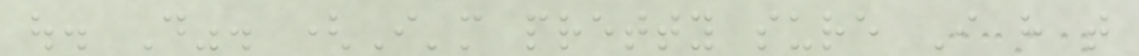out. Do". (I'm pretty sure I have that
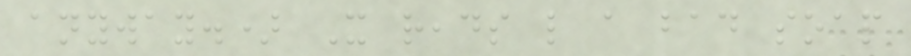anyway.) It reads like a bad soap
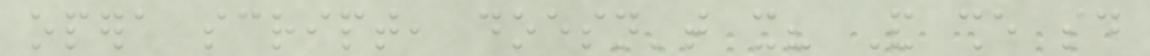opera script, doesn't it? And she said
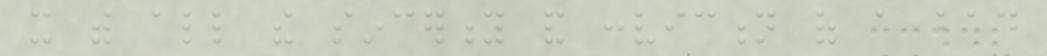it with all the sincerity and conviction of a bad
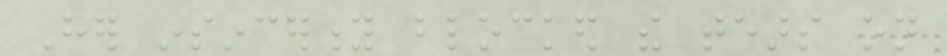Her insincerity blocked the tears on
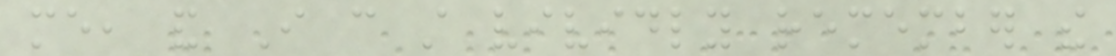me, and I can still vividly remember the
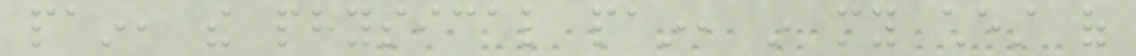pain, the physical pain, in my chest of
